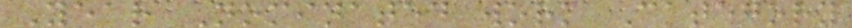Year Nominated work Category
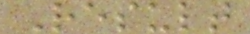Result
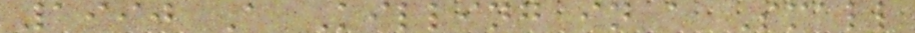1990 A Killing in a Small
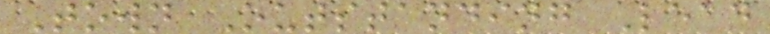Town Outstanding Lead
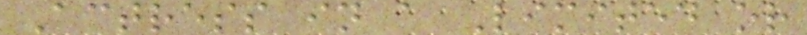Actress in a Limited or
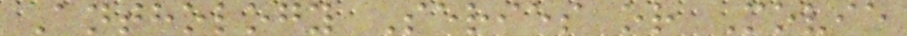Anthology Series or Movie
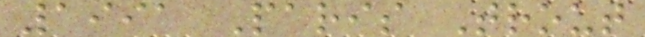1991 Paris Trout
